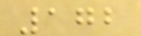172
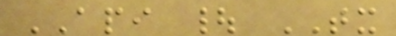API | TX
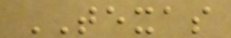TEXAS
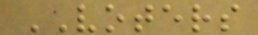VOTERS
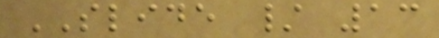SLIDE / 13
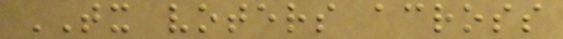TX voters across
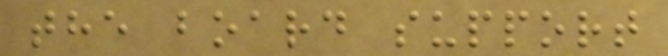the board support
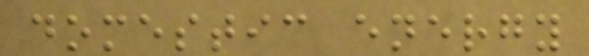domestic energy
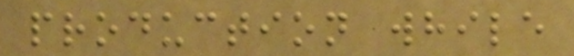production while
